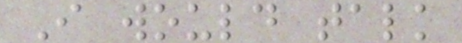I would talk
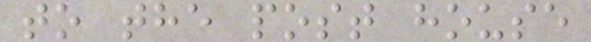to the post house
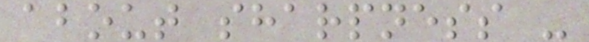about sharpness -
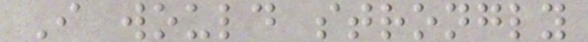I would strongly
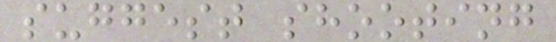suggest shooting
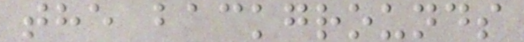the backgrounds
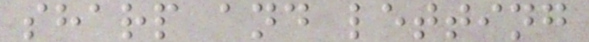sharp and letting
